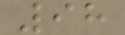98
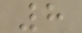8
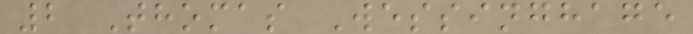2 Thomas Wessinghage
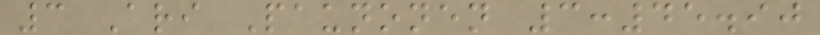3 Ari Paunonen 3:45.90
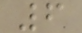6
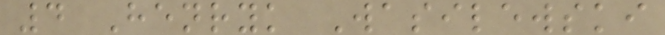4 Henryk Wasilewski
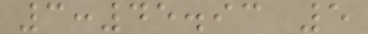3:45.93 5
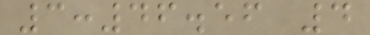3:46.56 4
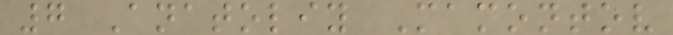7 Anatoliy Mamontov
